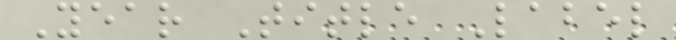Year Title Label
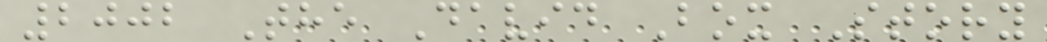2002 The David Box Story
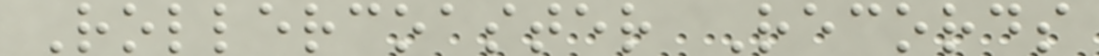Rollercoaster Records
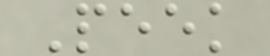Peek
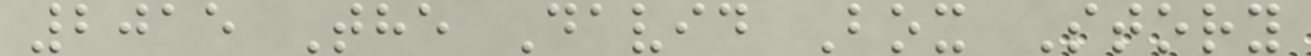2015 The David Box Story
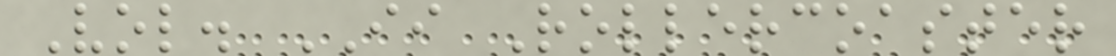Vol. II Rollercoaster
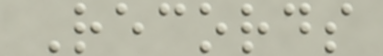Records
